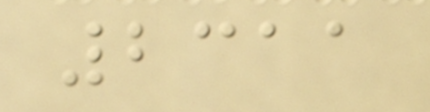2311
